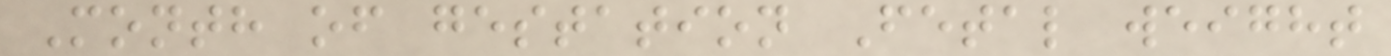Month of gestation Fetal weight
